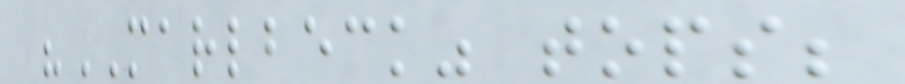"MARLBECK" tops;
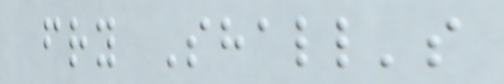fry Shall's
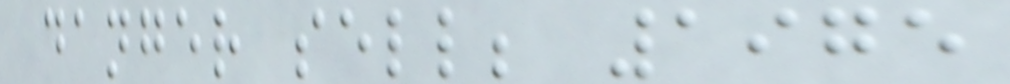danger sell; 1975
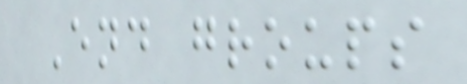End groups
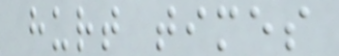hurt times
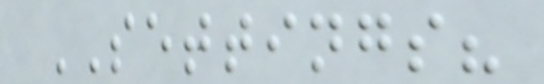SETTINGS?
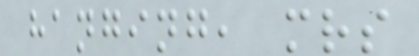hanging, mrs
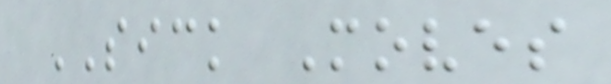SICK Moves
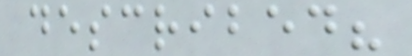described?
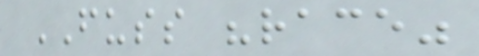FUSS "race"
